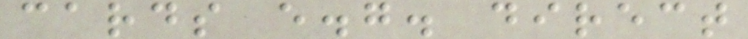cards e.g. direct
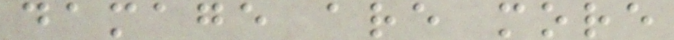damage are more
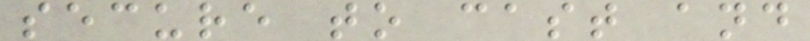secure to cast and
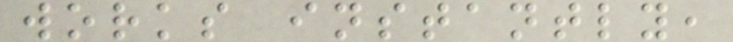works instantly,
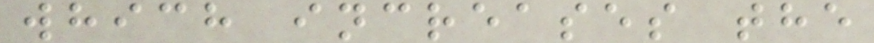which increases the
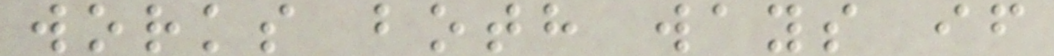works both ways if
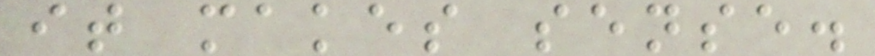it makes sense.
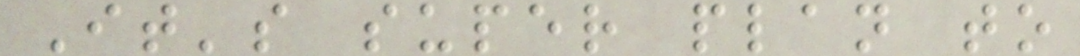It's super plan to
